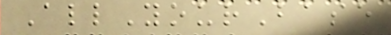AllYourBase
